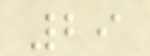29
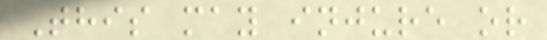This may injure or
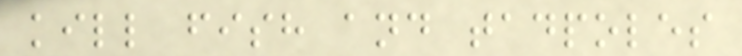kill fish and tadpoles
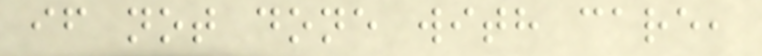if not done with care,
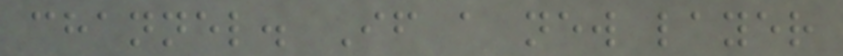channel. If a new layer
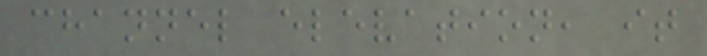channel elevation, it
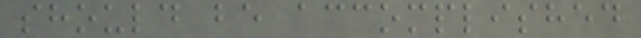should be accomplished
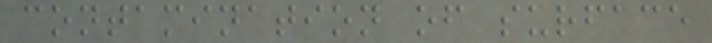contamination of surface
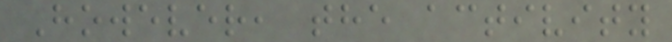However, the activity
